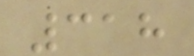318
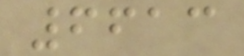6613
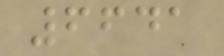6641
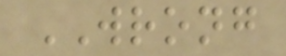WRONG
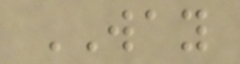WAY
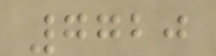7720
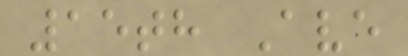15th Ave
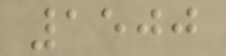1500
